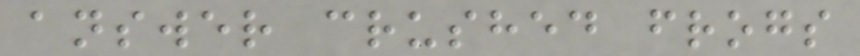answer crushed frogs
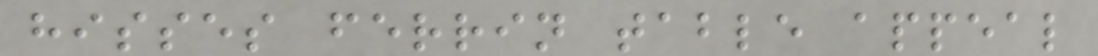hisses ferrin table appeal
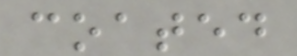coated
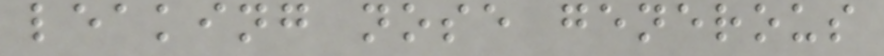leaking nose generous
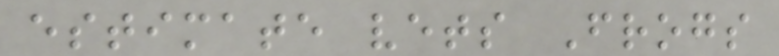estimate vets Frogs
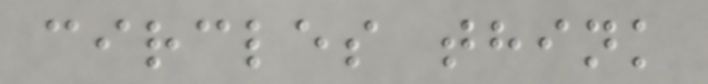circles think
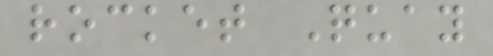rocket Quay
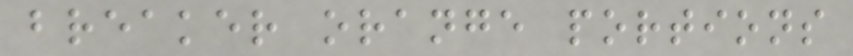breaker orange portions
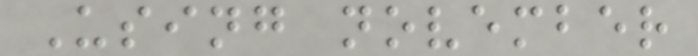Using november
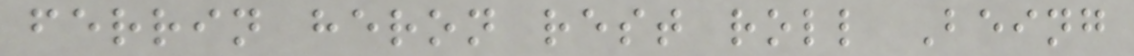ferrin heron rest roll Being
